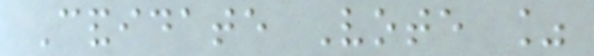Candidate Vote %
